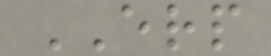ERP
